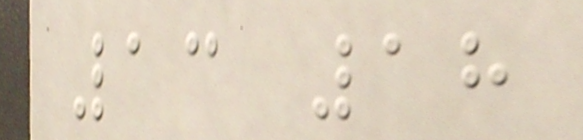13 18
